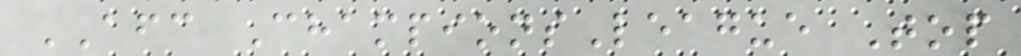AFC ChampionsLeague Top
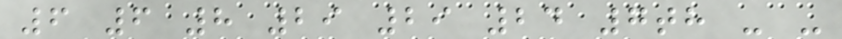6 6 8 29 29 24 7th - -
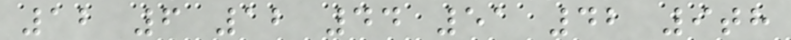12 6 12 44 51 42 9th
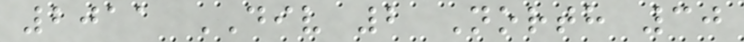2011 DIV 2 North 30
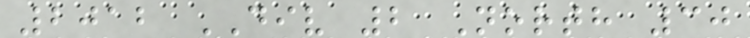2012 DIV 2 North 30
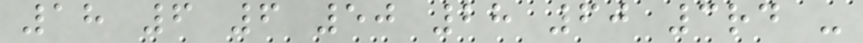18 6 6 50 28 60 3rd -
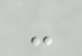-
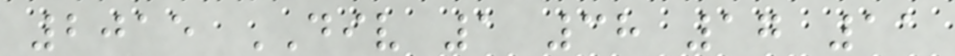2015 DIV 1 38 17 11
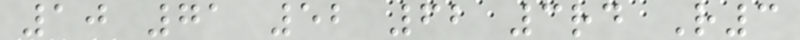10 71 52 62 3rd R3
